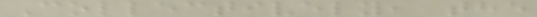Collectively, the
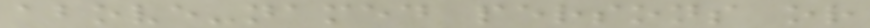above-named persons or
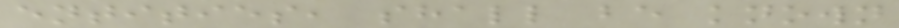entities, shall be known
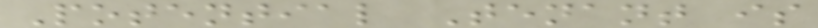Potential Tenant is
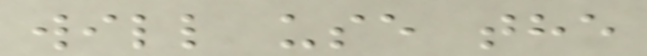will use the
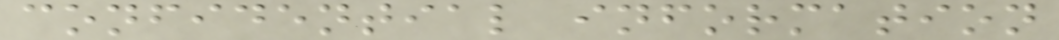confidential information
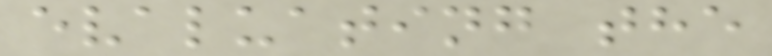evaluating the
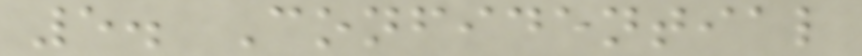5. Confidential
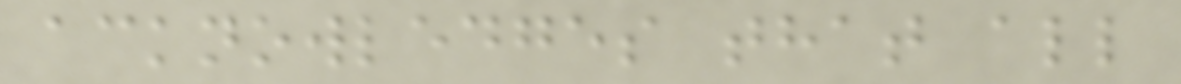acknowledges that all
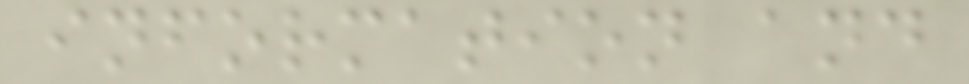information and
